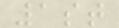1st
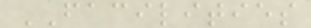FACILITIES
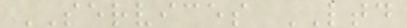SERVICES LTD
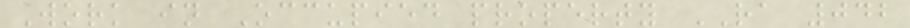Work in Occupied property RA 042
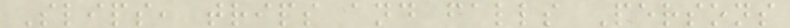Slips, trips and falls Persons
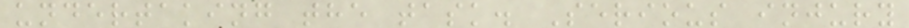undertaking the task. Serious injury
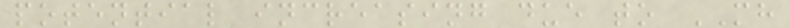potential increasing due to MH
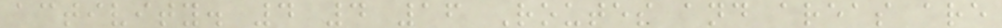activity. 4 4 16 Routes and areas are
